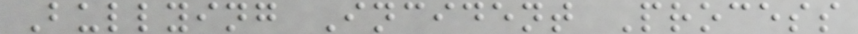Bullying Incident Process
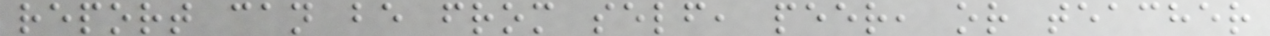report can be from self, peer, or teacher
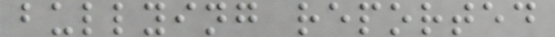bullying reported
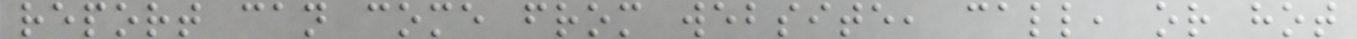report can come from website, call, or hot
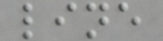line
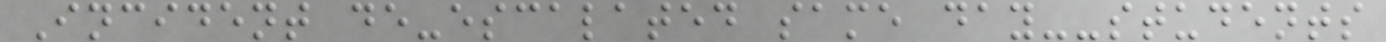Incident de-escalated same day--students
